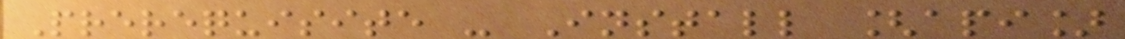Prerequisite - Install [api]
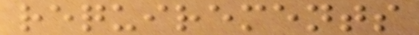requirements
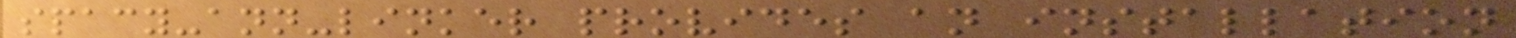spacy-ann-linker provides an installation
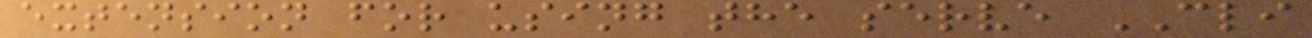extension for using the serve CLI
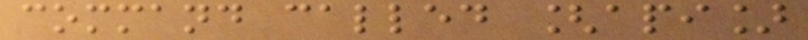command called [api]
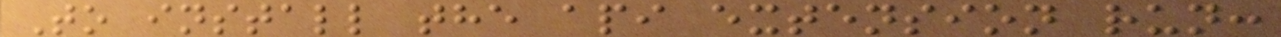To install the api extension run:
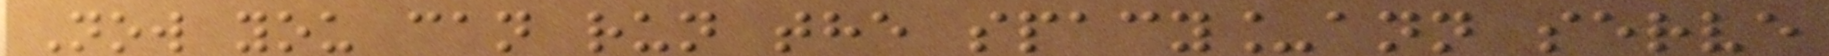Now you can run the spacy_ann serve
